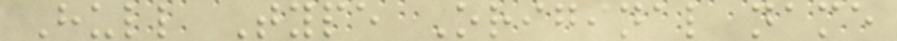Hull Type Original name
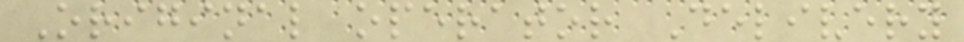Original operator Delivery
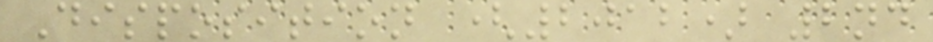Disposition (2012) 2nd
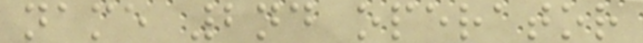name 2nd operator
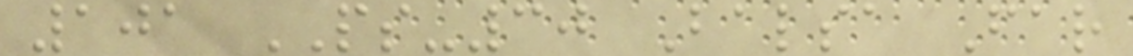101 PS-30 Balsa Far
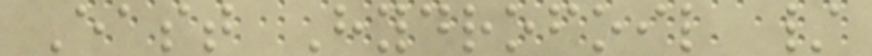East Hydrofoil /
